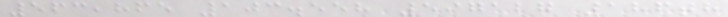563,865 103.558 597127 186th
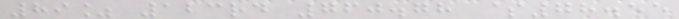89% 123rd 760.78 $78.55
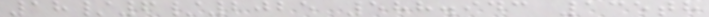18/6/2025 588.943 135th
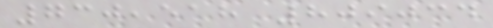730,518 809034
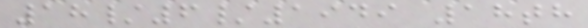18/6/1949 18th
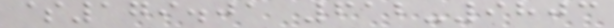$179.01 612-9803
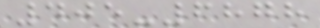405-6878
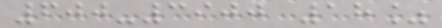600-3900 18%
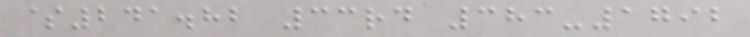$241.82 33rd 383-1792
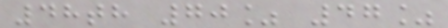48th 70% 47%
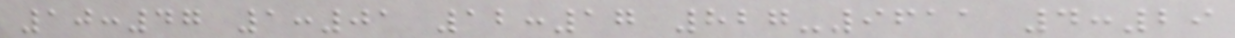10:47 1:01 12:17 827-9611 4:29
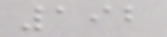192
